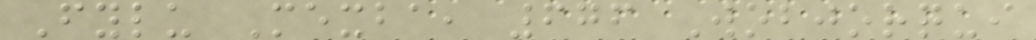Fylu Mexba, 676 Wobjorqui
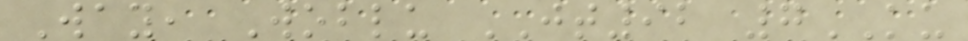Way, Woblu JT92 7KU
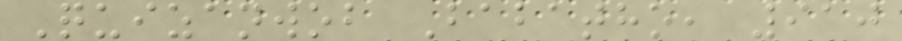Quizanwob Babatho, 910
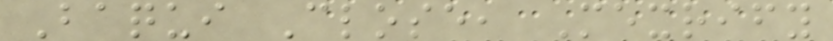Baqui Close, Mexrify
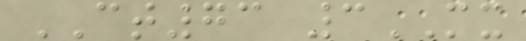CT73 3MX
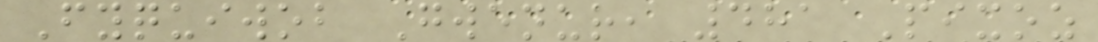Fyquiwob Gwenur, 481 Pixoz
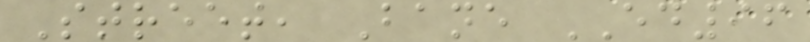Street, Bane ED96
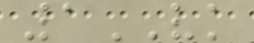1VK
